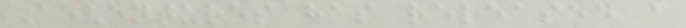Adventures has released a
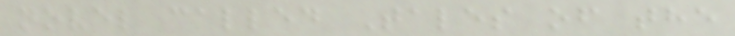novel called Tales of the
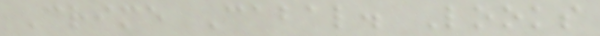Crime Cabal. Looks
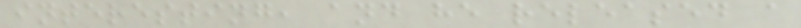interesting, and he released a
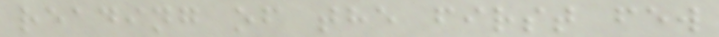reading of the first few
